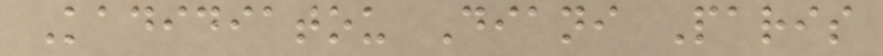Kadidiatou Diani Paris
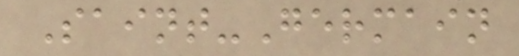Saint-Germain
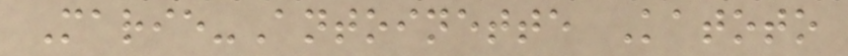Marie-Antoinette Katoto
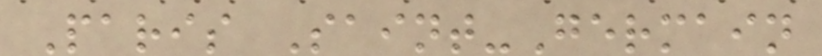Paris Saint-Germain
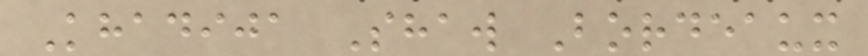Khadija Shaw Bordeaux
